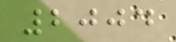2004
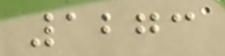1273
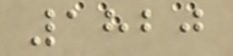1820
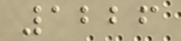1226
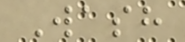Wash
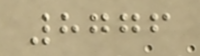8776
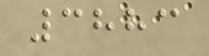3883
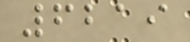6219
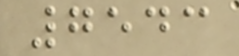7543
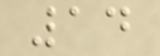14
